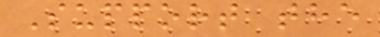Support the
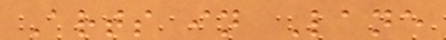Arts in Lane
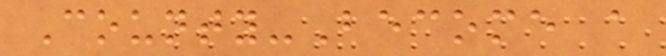County-Become a
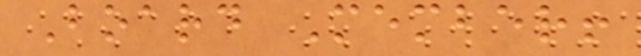Board Member!
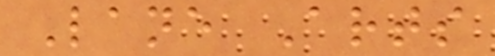Lane Arts
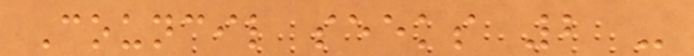Council seeks 2 -
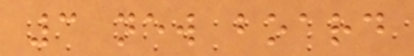3 new board
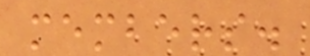members.
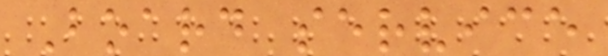Board service
